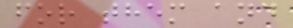for them and
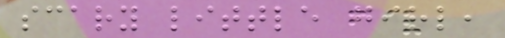scary little girl,
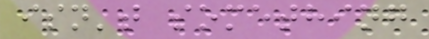isn't something
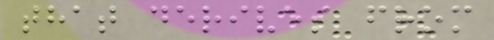that derives from
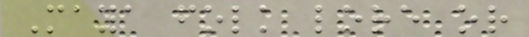Maya folk lore or
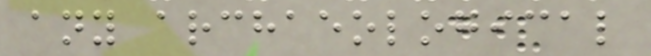any archaeological
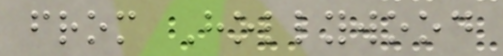from Hollywood
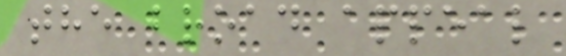the broad appeal
